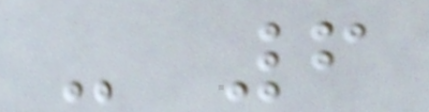- 6
